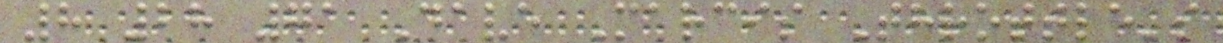8 28 71 Dave Marcis Throttle's
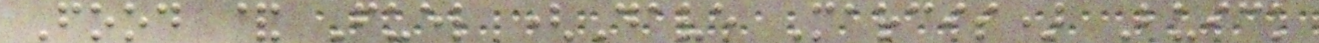Food & Fuel (Dave Marcis) Buick
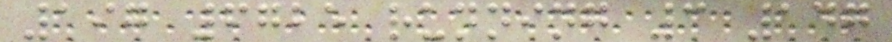197 6725 running 3 147
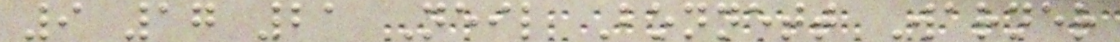9 17 21 Neil Bonnett Warner
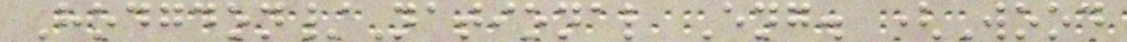Hodgdon/National Eng. (Wood
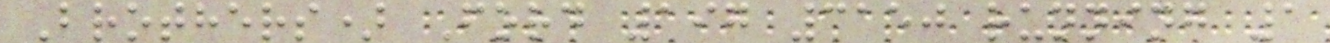Brothers) Ford 197 3150 running 1
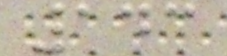143
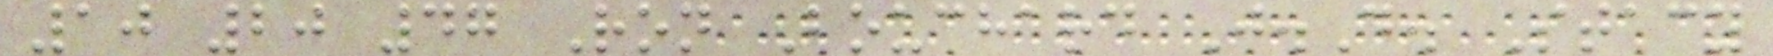10 20 47 Ron Bouchard J.D. Stacy
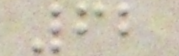62
